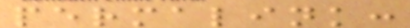permalink:
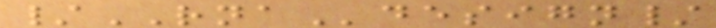/RNAdesign/
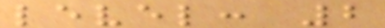level: 2
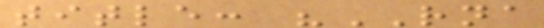title: "RNA
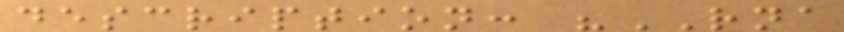description: "RNA
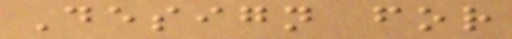Design for
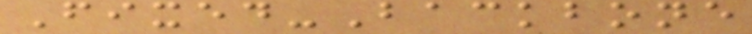Fixed-Backbone
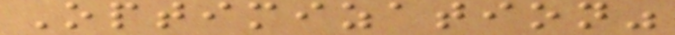Optimization"
